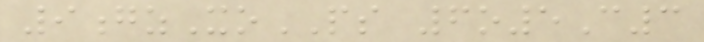9gzXoPS 6o5C3
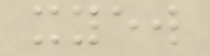xyew
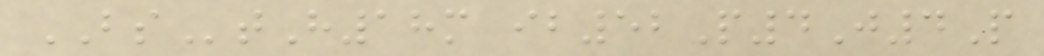BStH18m ib52P4J4P
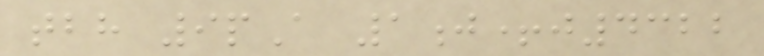tbh 9pA 1j+j4322
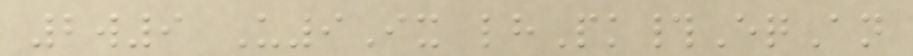2w9 U9Ix lhPk#EqAn
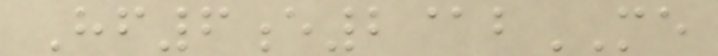Hf6e2@bME
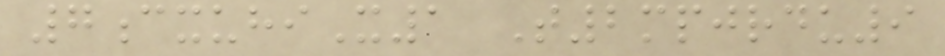7cxuhiX1 T2mpjrdu9
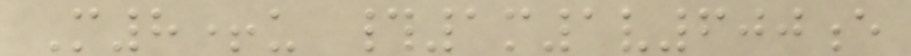M8+u #1m1v600e
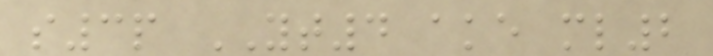s3p YT4 ake ml2
